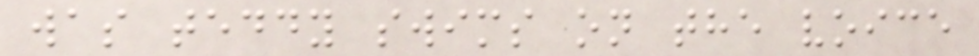was teddy swims on the voice
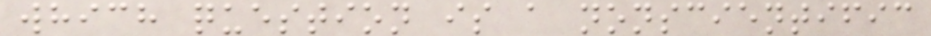which question is a nonscientific
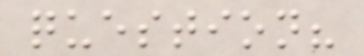question?
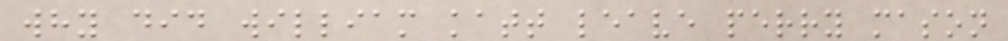why did william katt leave perry mason
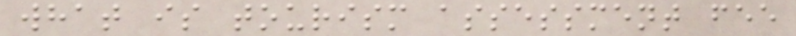what is tourism assessment fee
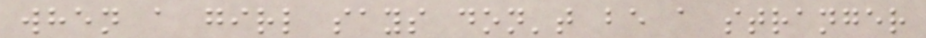when a girl says don't be a stranger
